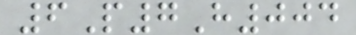6P7H004
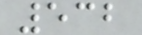532
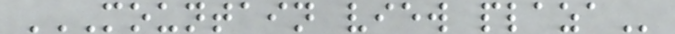MOUNTAIN VIEW PLAZA
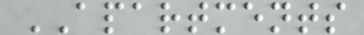APARTMENTS
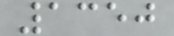1350
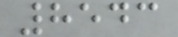8543
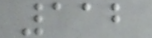112
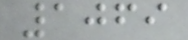1069
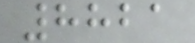8821
